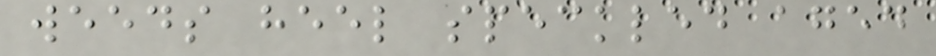weeds heel speckled aged
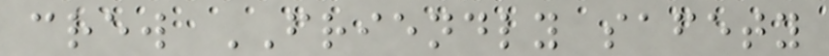crew FRIENDLY safety
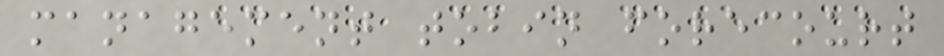management tobin forecourt
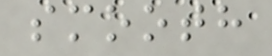smooth
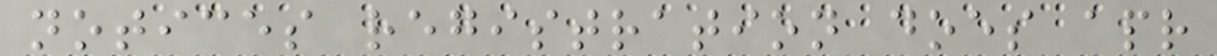notices registration does apr
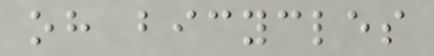oh bicycles
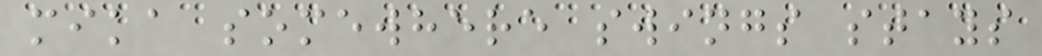mika somewhere swings stays
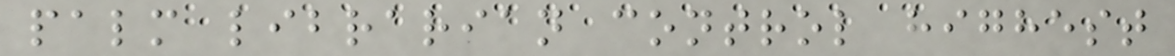palm librarian control highest
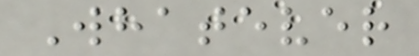Whatever
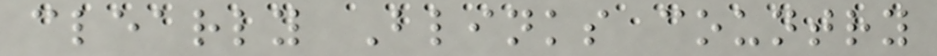clearly Blinks country
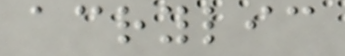acrylic
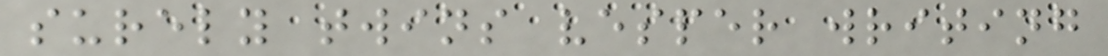surely twins vesper writing
